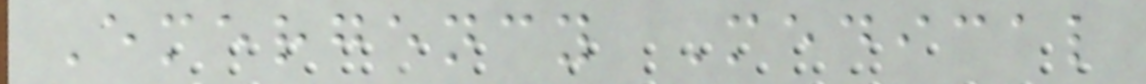Emergency Medical
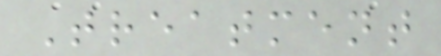Treatment
